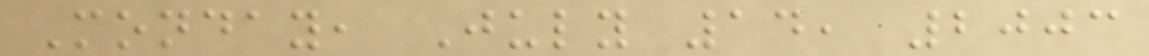Monday, July 14, 2003
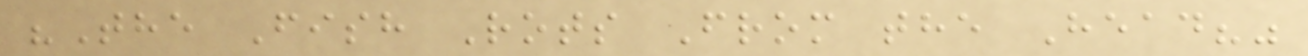"The Fish Rots From the Head?"
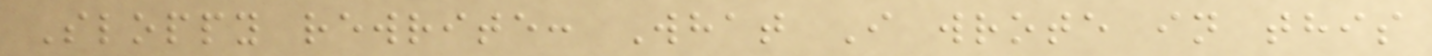Sloppy rewrite: What I wrote in this
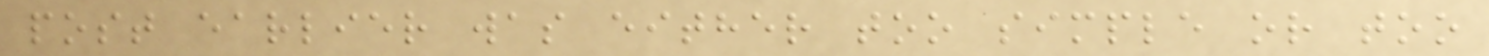post earlier was either too simple or too
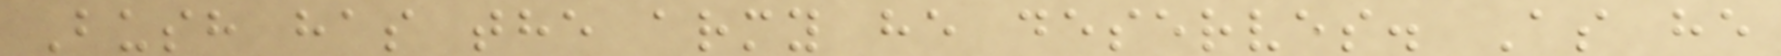Bush has the army he deserves. As he
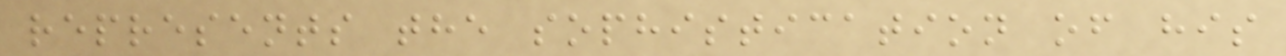represents the sophistication of his
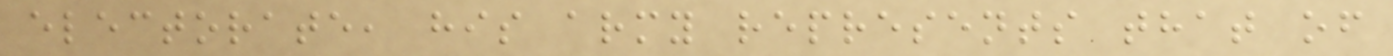electorate, his army represents that of
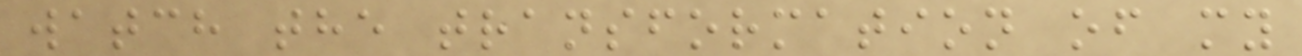watch the transformation of my
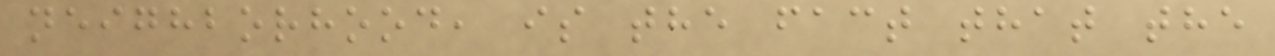neighborhood, is the fact that the
